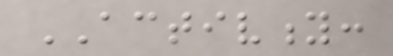ACTIVITY:
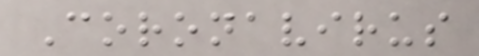Coronavirus
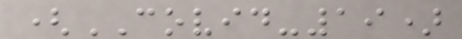(COVID-19)
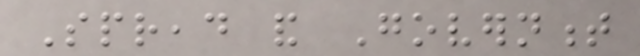Spread and Government
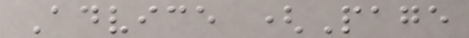Advice (Page
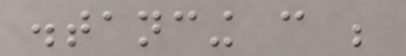distancing can be
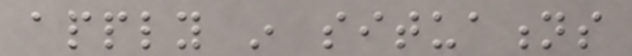apply in situations
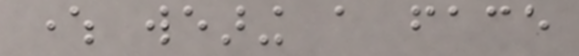where wearing a face
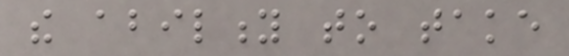the ability to take
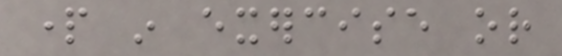part in exercise or
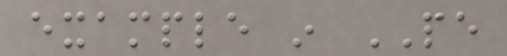example in PE
